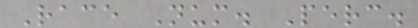Race Num. Perc.
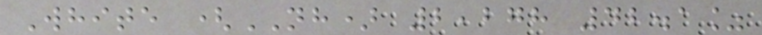White (NH) 2,278 42.1%
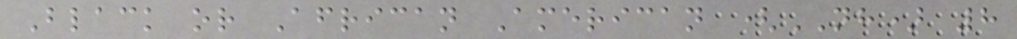Black or African American (NH) 8
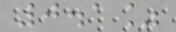0.1%
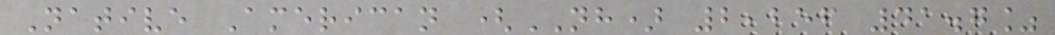Native American (NH) 2,256 41.7%
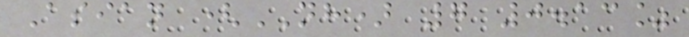Asian (NH) 7 0.13%
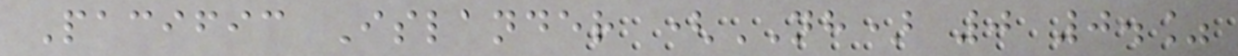Pacific Islander (NH) 0 0.%
